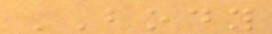BODY
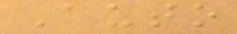Auto
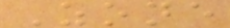Zone
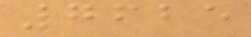7625
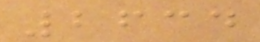2634
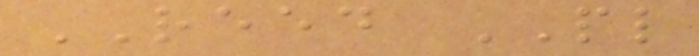REED PL
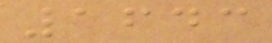1643
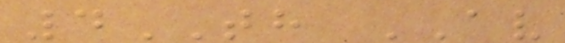4TH AV
